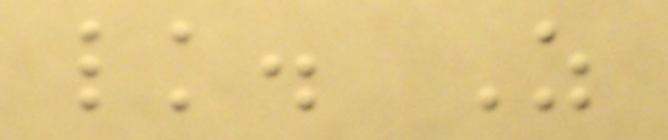lk. As
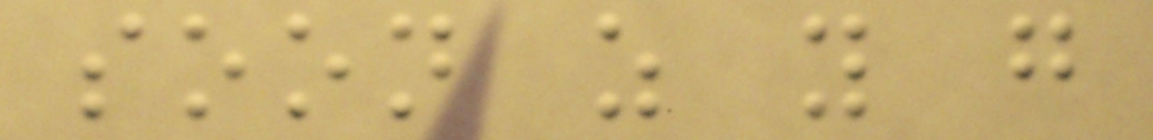soon as you go
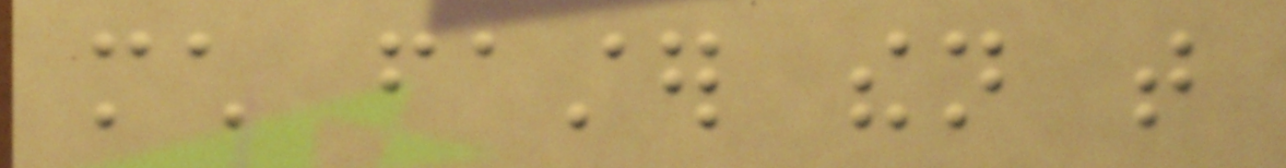much faster then that
